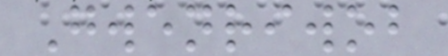Gwenriwob
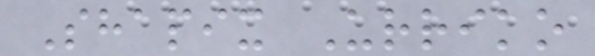Shapix Urriko
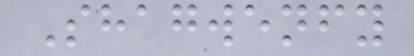Shagwenfy
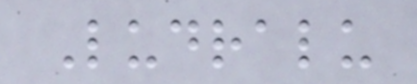Ludralu
